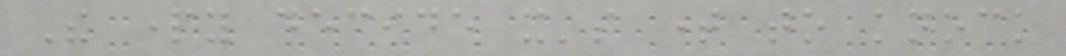The party decide it's time to knock
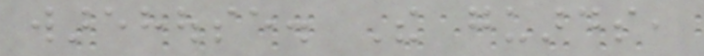warehouse. The guards,
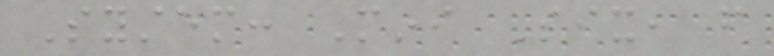System: Mini Six, from
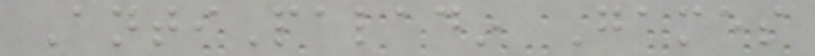AntiPaladin Games
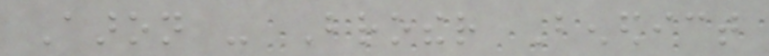Aaron - Brother Benedict
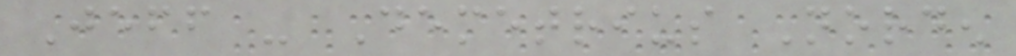Jeff - Demetrius Norden
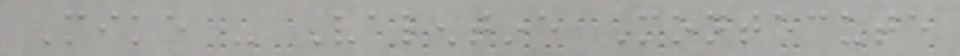Mike - Valentine Montecute
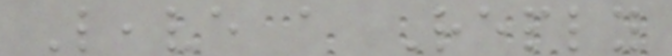Leave a Reply
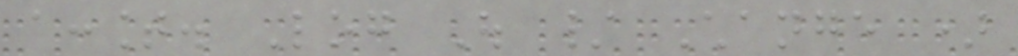account. Log Out / Change )
